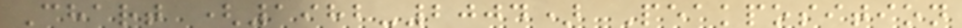Chart (1982-2004) Peakposition
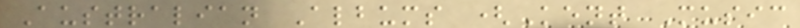Australian Albums (Kent Music
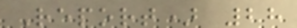Report) 28
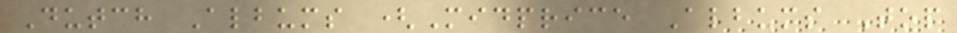Dutch Albums (Midprice Albums Top
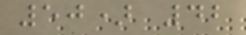50) 42
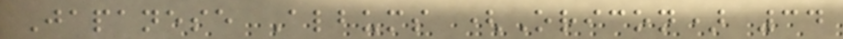Japanese Albums (Oricon) 34
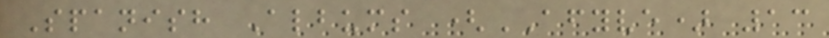Spanish Albums (AFYVE) 13
